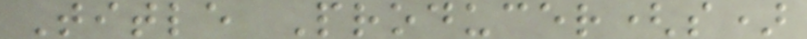Title Producer(s)
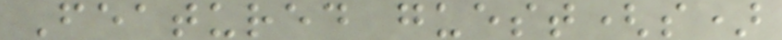Featured guest(s)
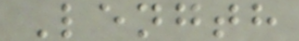Length
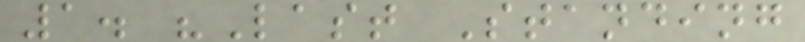1. "Last Standing
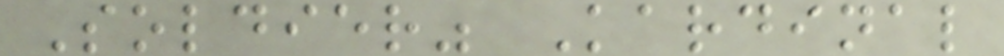Soldier" Kardinal
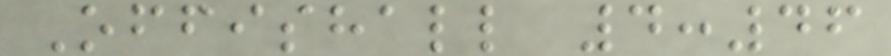Offishall 4:46
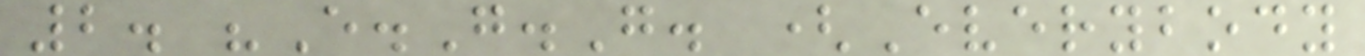2. "E.G.G. (Everybody
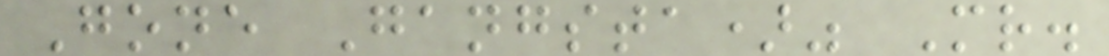Gone Gangsta)" Mr.
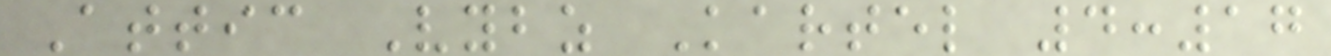Attic Vybz Kartel 4:17
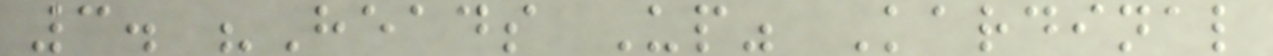3. "Heads Up" Kardinal
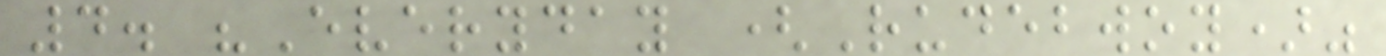4. "Everyday (Rudebwoy)"
